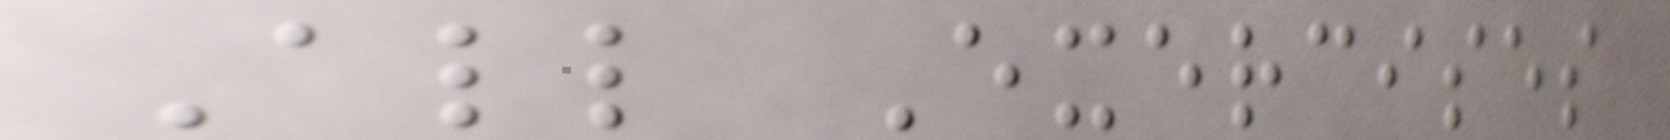All Exercises
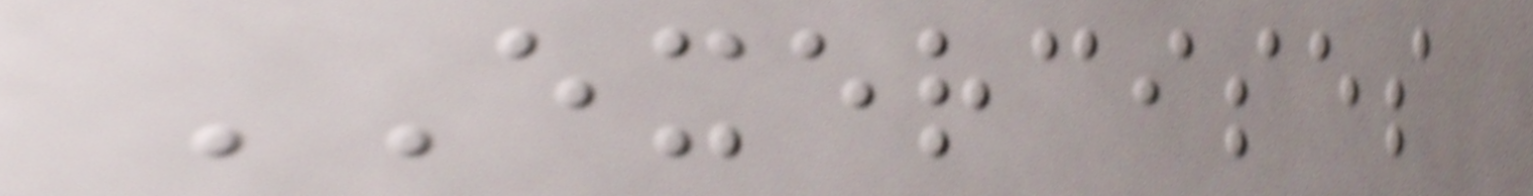EXERCISES
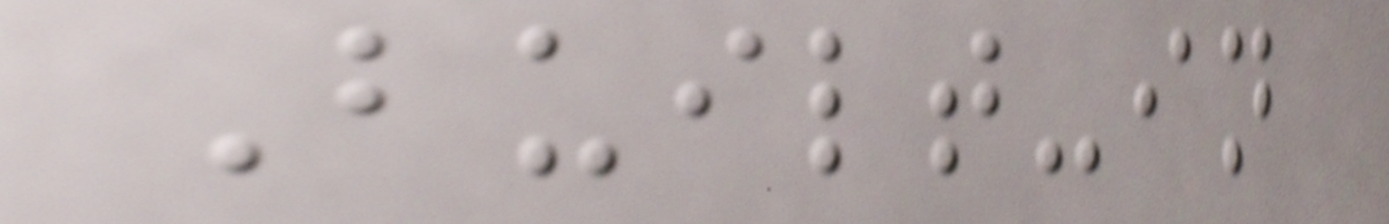Built-in
